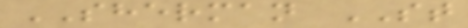SHERMAN ST
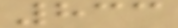833
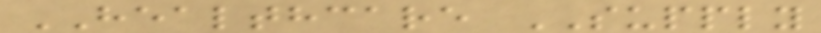HEALTHCARE SUPPLY
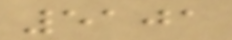5101
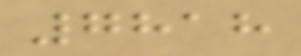7818
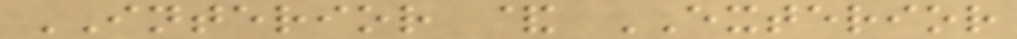INTERIOR & EXTERIOR
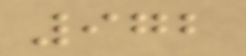972
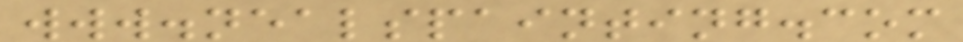www.nealspainting.com
